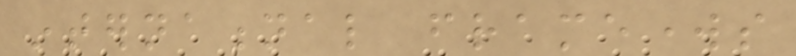international frameworks
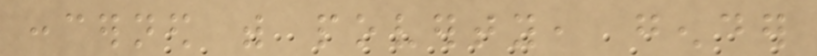concerned with poverty, gender
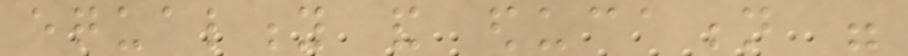equality and education were
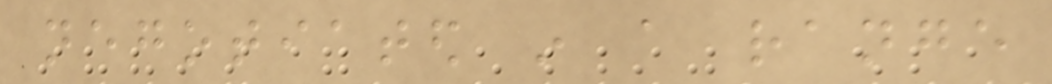negotiated in a range
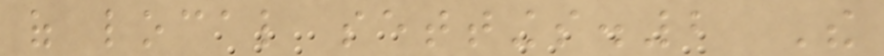of local settings.2 The
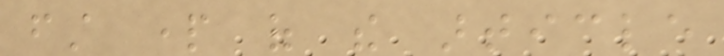first part of the article
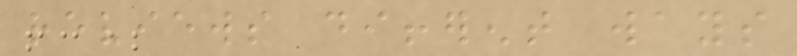reviews different ways
